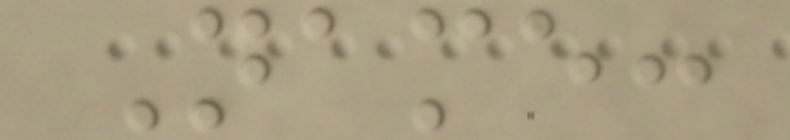Name:
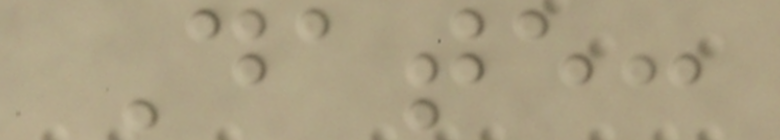Date:
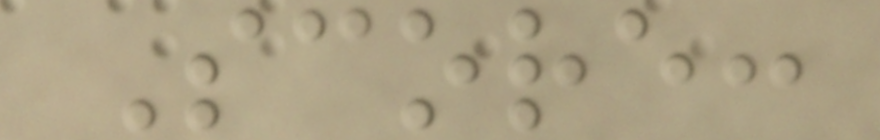Score:
